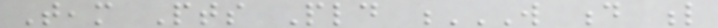Team Pts Pld W D L
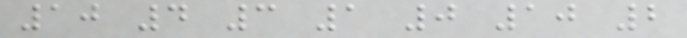10 4 3 1 0 10 2
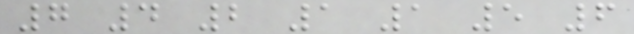7 4 2 1 1 5 6
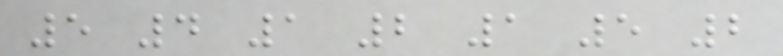5 4 1 2 1 5 2
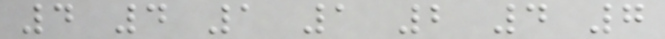4 4 1 1 2 4 7
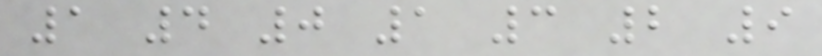1 4 0 1 3 2 9
